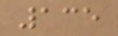135
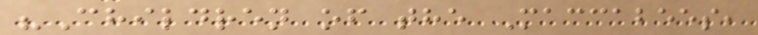"Children of the Maccabees,
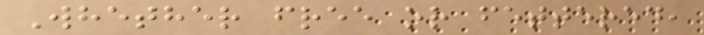Whether free or fettered,
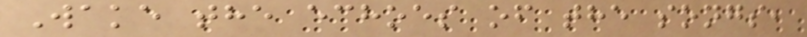Wake the echoes of the songs,
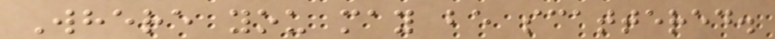Where you may be scattered.
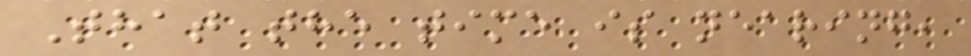That the time is nearing,
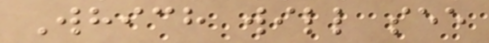Which will see
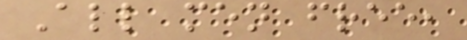All men free,
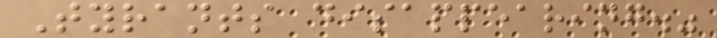Tyrants disappearing."
